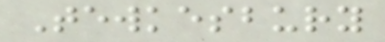Tewkesbury
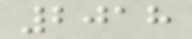2018
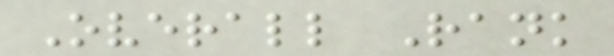Overall Rank
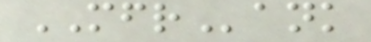MFRank
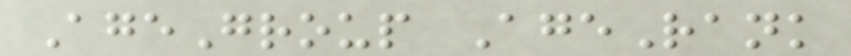AgeGroup AgeRank
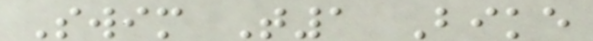Swim T1 Bike
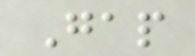Gap
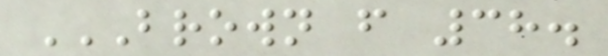BROWN F 38.
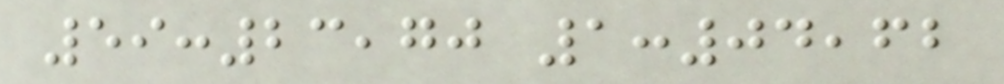59:23,70 1:04,62
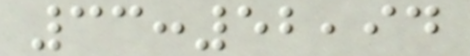33:52,94
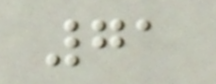71
